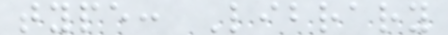type: Library
